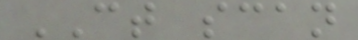CT scan
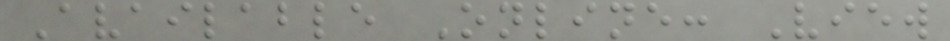Available Online: View
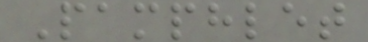Pamphlet
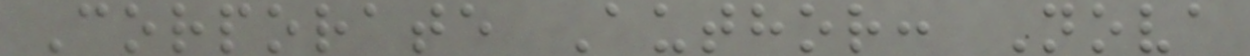Corporate Author: Nova
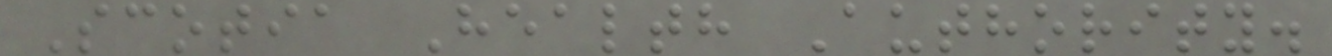Scotia Health Authority.
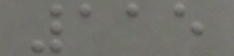115
